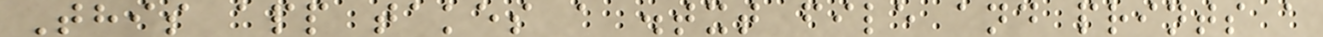This app takes a .txt file and prints a
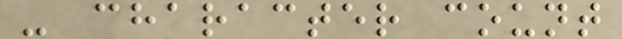- character count
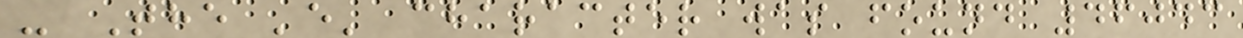- The 'e' character was found 46043
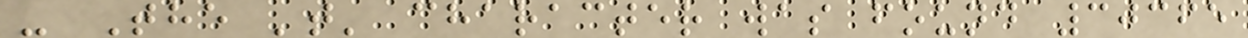- The 't' character was found 30365
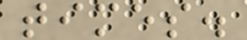times.
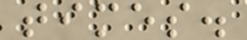times.
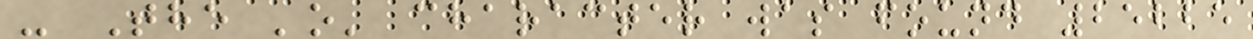- The 'o' character was found 25225
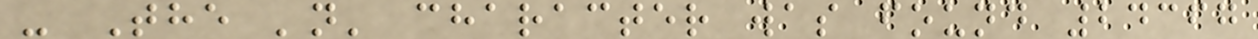- The 'n' character was found 24367
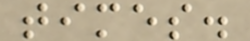times.
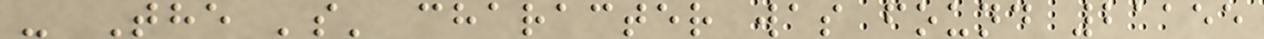- The 's' character was found 21155
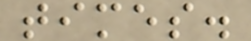times.
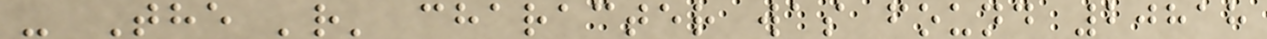- The 'r' character was found 20818
